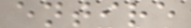entire
